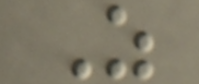Z
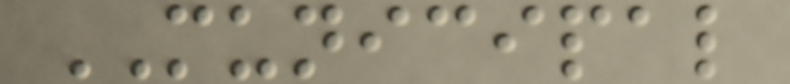MUNICIPAL
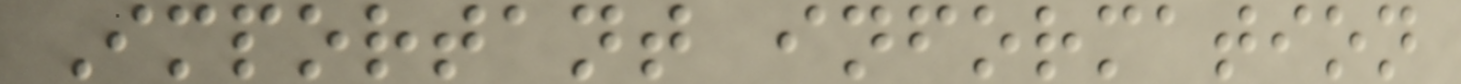Important information
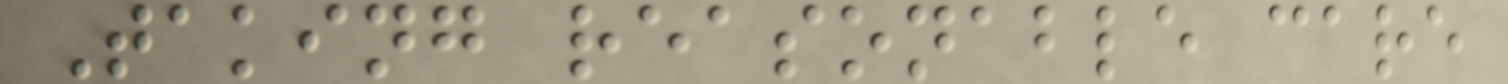Taking reasonable care
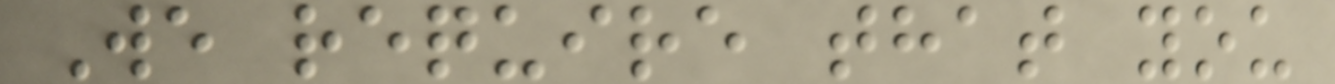We require that you
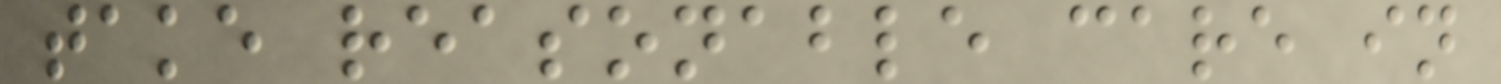take reasonable care in
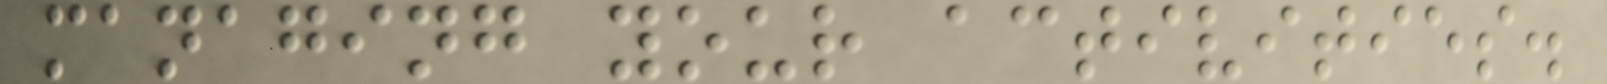managing your activities.
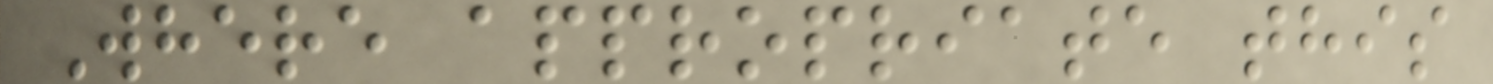Where appropriate this
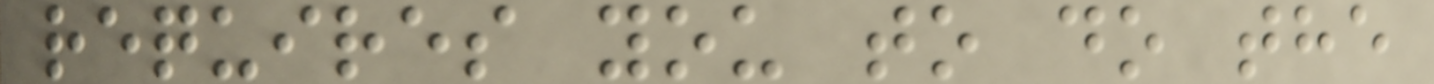requires you to do the
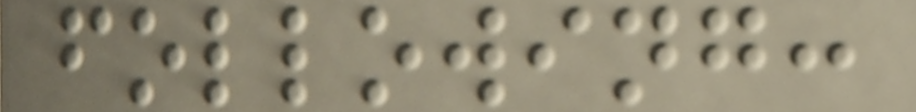following:
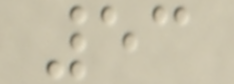53
